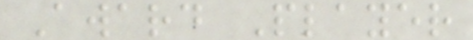Award Player
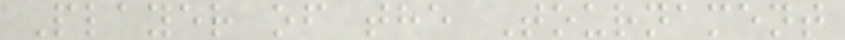Player of the Tournament
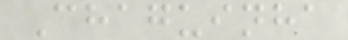Chaguinha
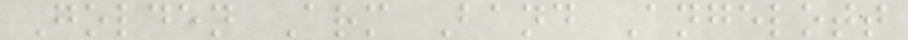Golden Arm Band Angelott
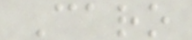Caro
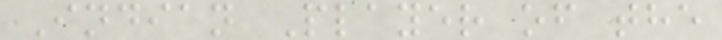Indian Player of the
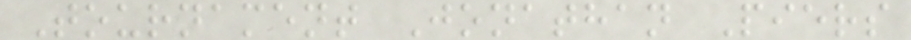Tournament Jonathan Piers
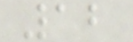12
